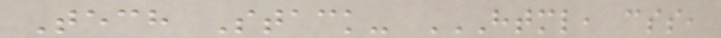Tech Stack- HTML, CSS,
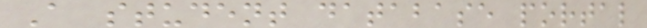A student database portal
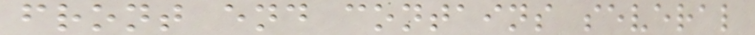front end contains several
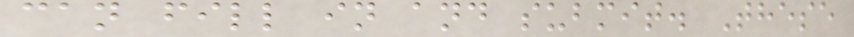can fill in and submit. These
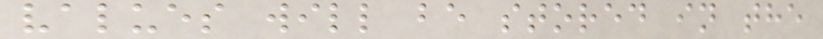values will be stored in the
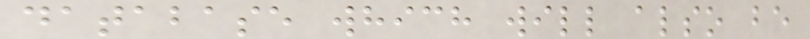database which will also be
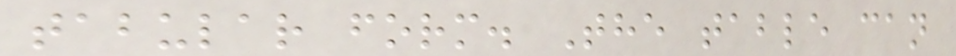tabular form. The table can
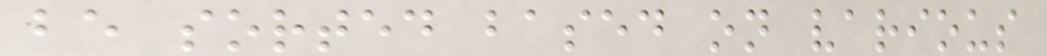be sorted based on various
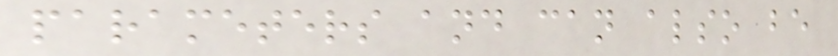parameters and can also be
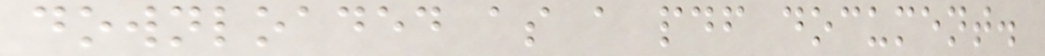downloaded as a pdf document.
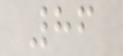86
